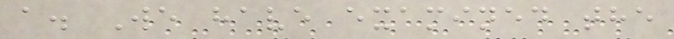a. We have examined the
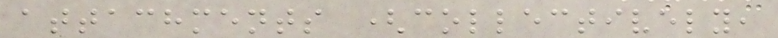attachments (collectively,
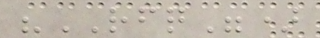"RFQ")
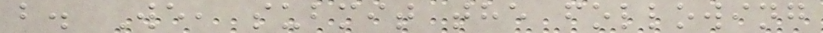b. We, submit the following
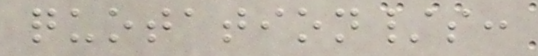quotation/s:
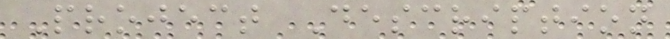Project Description
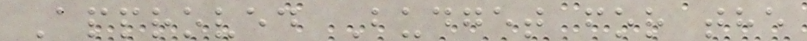Approved Budget for the
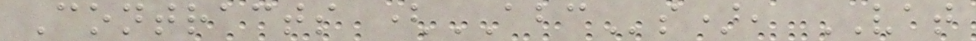Contracts (ABCs), VAT
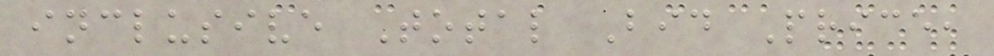inclusive Total Bid Price,
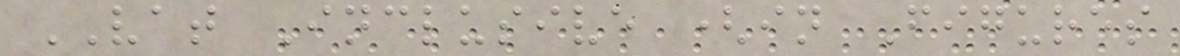VAT Inclusive (in Figures
